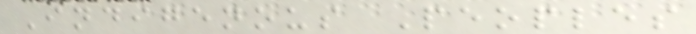Indigenous Peoples
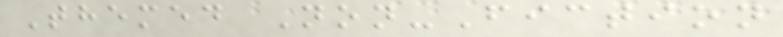Themed Non-Fiction
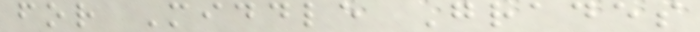for Middle Grades
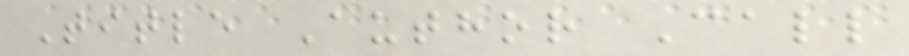Title Author Call
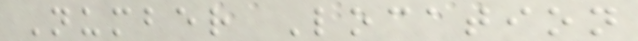Number Location
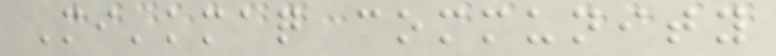Mi'kmaq community
